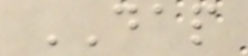DAP
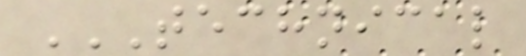TECHNICAL
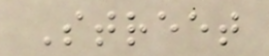Street
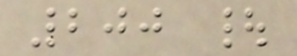200 |
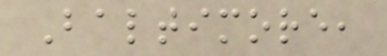Baltimore,
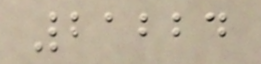21224
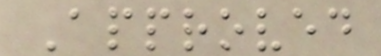Approved
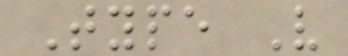Type V
